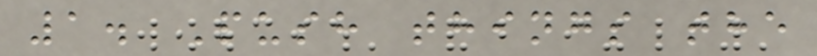1. Push things the
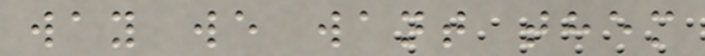way we want them
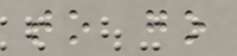to go
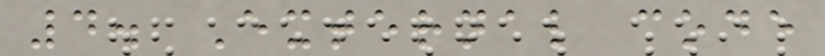4. External code
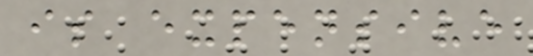is expensive
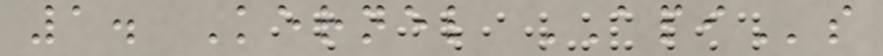1. Kernel APIs
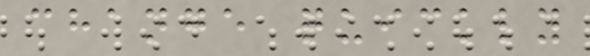change quickly
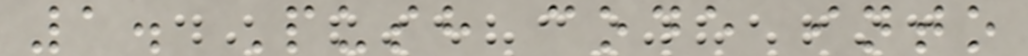1. Push code into
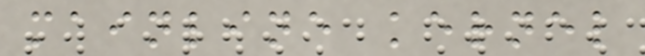mainline kernel
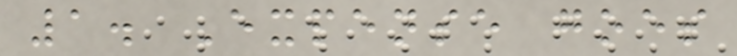1. Expense goes
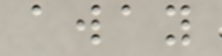away
